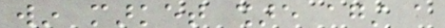win market share against a
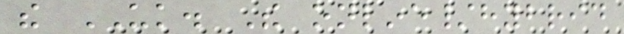the UK. The online/hybrid
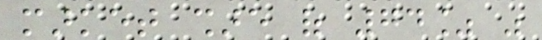market share of 74% was
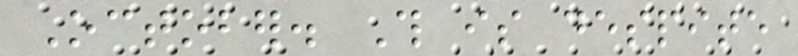October. This is despite
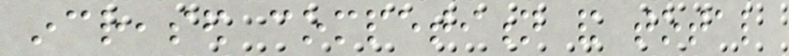increased competition and total
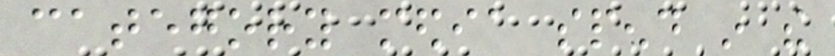category media spend in the
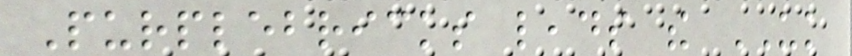Purplebricks leads the UK
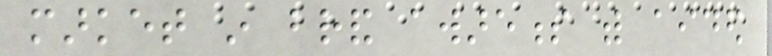market in brand awareness with aided
